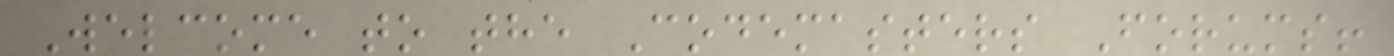Welcome to the Codemasters Forums!
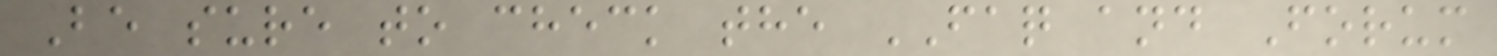Be sure to check the FAQ and Forum
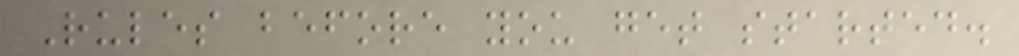Rules before you get started.
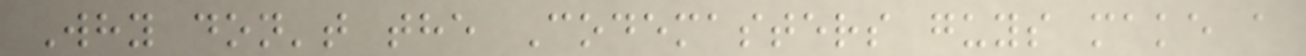Why don't the Codemasters guys make a
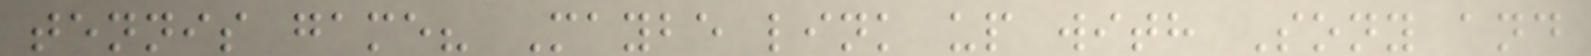tennis game? Maybe link up with Sony and
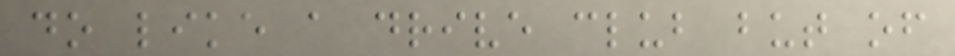do like a drive club but of
